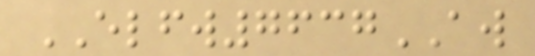ELFW7637AW
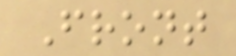Front
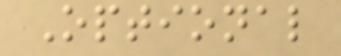Optional
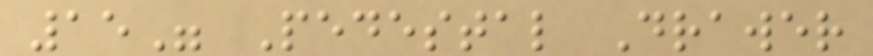15" Pedestal Drawer
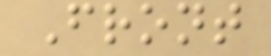Front
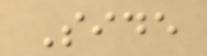Side
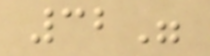32"
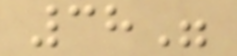38"
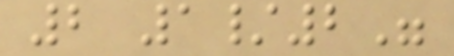2 1/2"
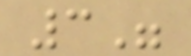3"
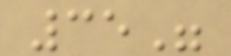35"
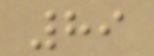89
